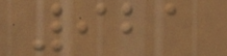921
